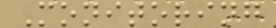Monitoring
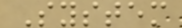System
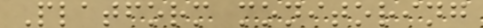Platform monitoring
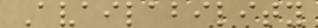Availability
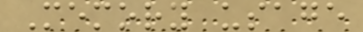Memory usage
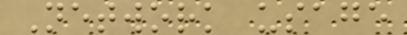Network usage
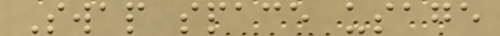Swap space usage
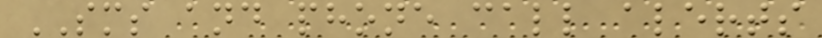SMS and phone call alerts
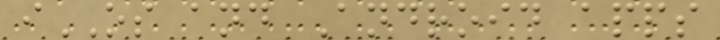iOS and Android apps
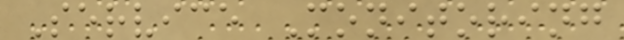Service Monitoring
